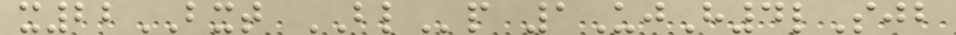x22BXT BLp 1UjH4lSjb
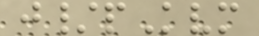j/pKvm
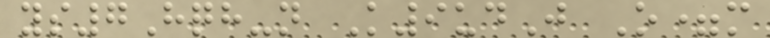ys7Hqh-n K9udJ O=m
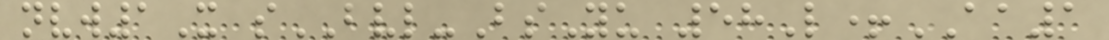nvw1X sBVL-BsYu 58L+AA1
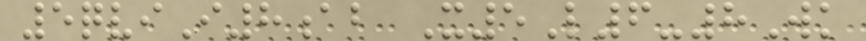5qviI8ab X5L6-8Wk
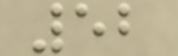52
